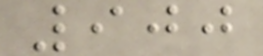900
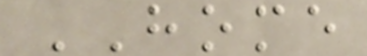HOME
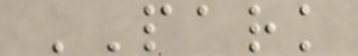PARK
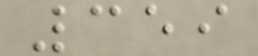359
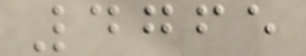4765
